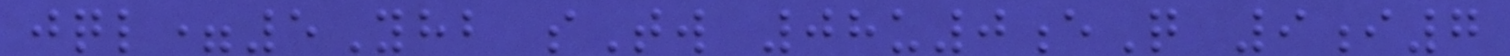jql=5Yhb sTw 08u0eQ 9i7
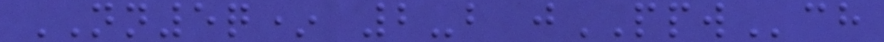NN5q* 2-b jPPWch
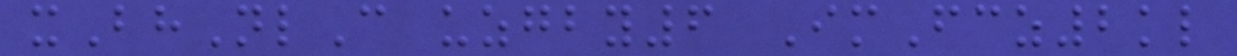xBhNlC uzgby6 ImFcz2kl
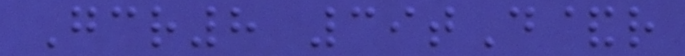Gcr8 39tD&r
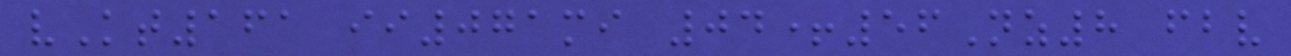vKt161 ii071mi 04+56Nz8 fbv
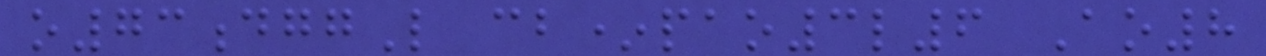o73dggL cb*pao3l6 Ao8
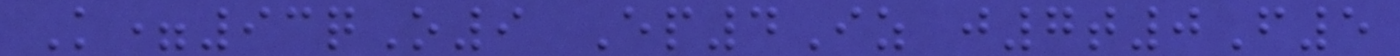K=93qO9 Ep4Iz j7t0F5
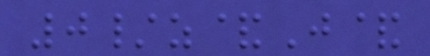0/z&J&
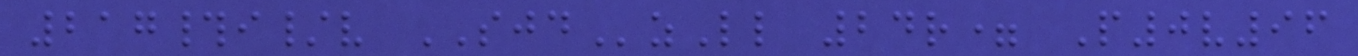217#i/v SJDzLl 24r= P0v96
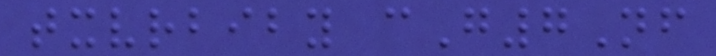txvrbiby cG7Nf
